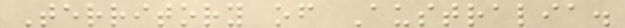Territory of Australia.
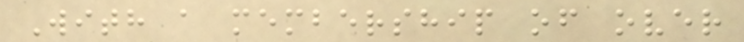With a membership of over
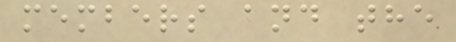members and the
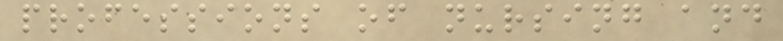professions of nursing and
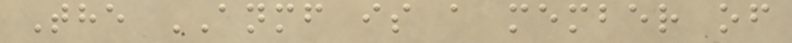The ANMF is a member of
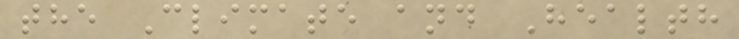the Climate and Health
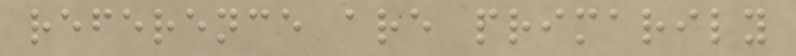reference are primarily
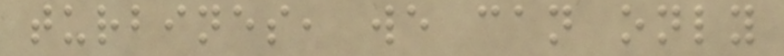turbines, we can only
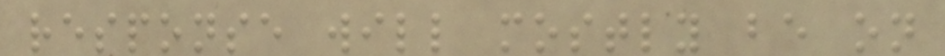response will mostly be on
